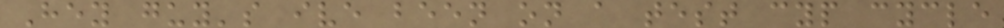Hey guy's ive been on a test cyp cycle
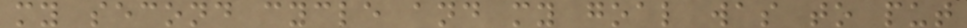my second cycle and my goal was to put
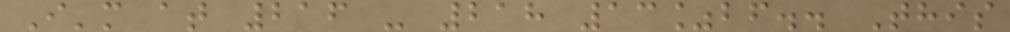I'm at 216 - 218 13%bf.. This
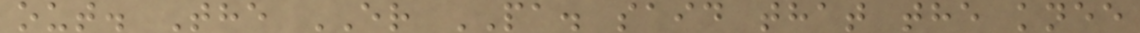out. The ER PA. said that the knee
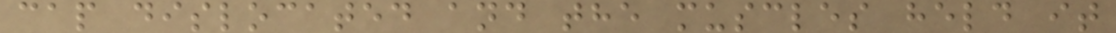cap dislocated and the muscles held it
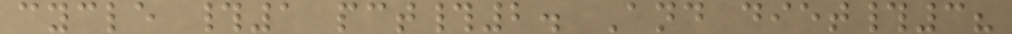cycle #1 pct#2. And diet#3?
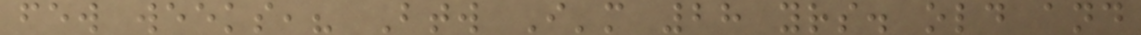few weeks,? Btw I'm 28 yrs. old and
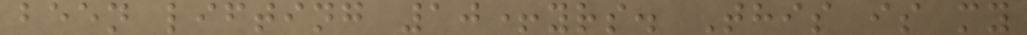been lifting 10+yrs. This is my
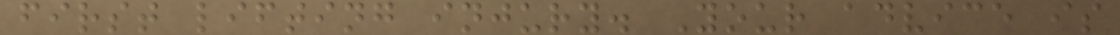first lifting injury. Your advice is
